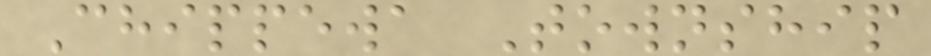Chippewa Township
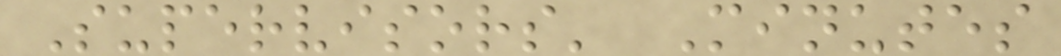Supervisors' Minutes
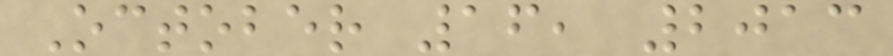October 16, 2013
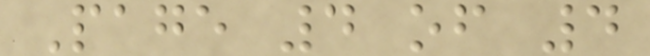Page 4 of 4
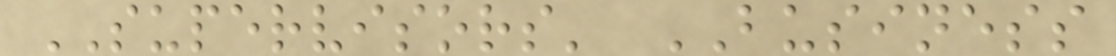SUPERVISORS' BUSINESS
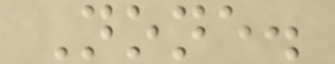None.
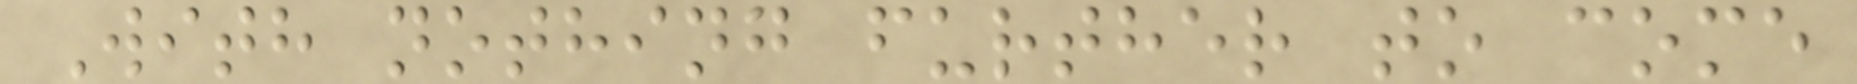With nothing further to come
